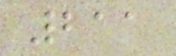211
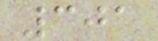301
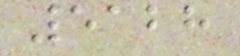5128
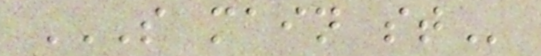S MAIN ST
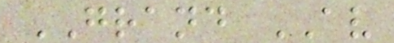GRAND AV
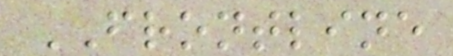FRONTLINE
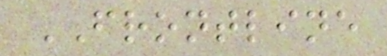FRONTLINE
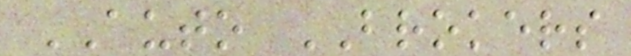AUTO BROKERS
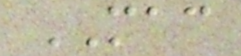MAC
